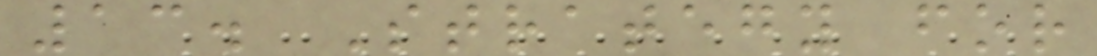13. Strategy for
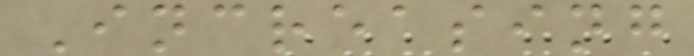Increasing
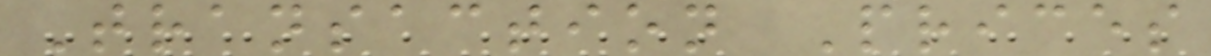Transaction Prices
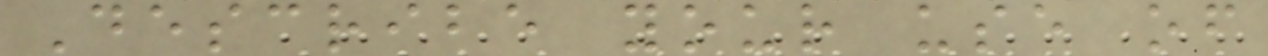Describe your use of
